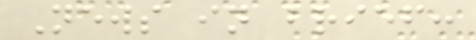News in brief:
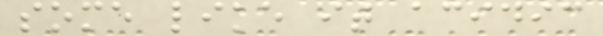some like it acidic
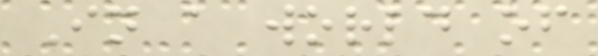In a world of
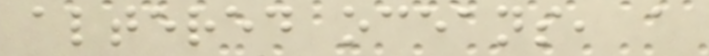altered oceans, a
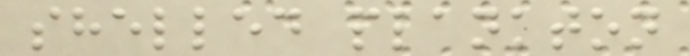shelled plankton
